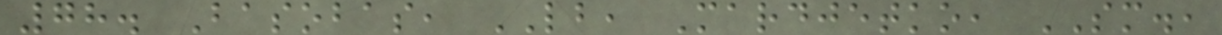78. Basobas, LB, Mardjetko, SM.,
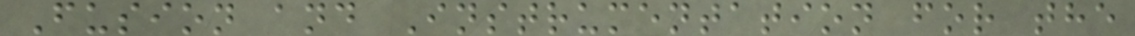Fusion and Instrumentation for the
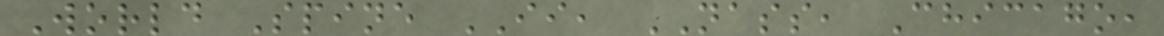World Spine II, NASS, Chicago,
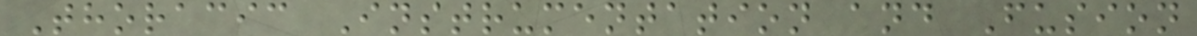Thoracic Instrumentation and Fusion
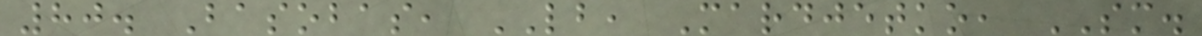80. Basobas, LB, Mardjetko, SM.
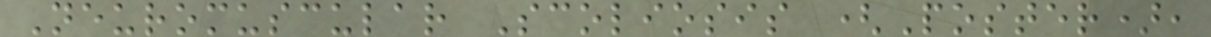Neuromuscular Scoliosis (Poster),
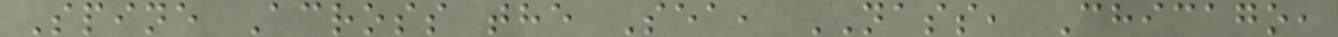Spine Across the Sea, NASS, Chicago,
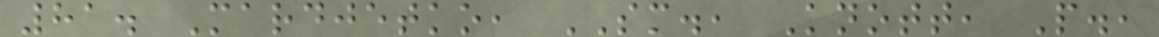81. Mardjetko, SM., Knott, P.,
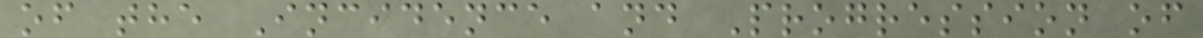of the Incidence and Progression of
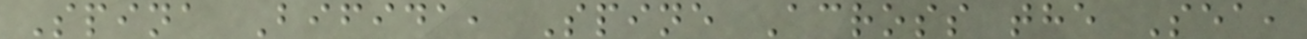Spina Bifida, Spine Across the Sea,
